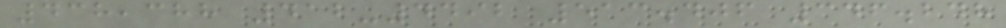438,388 412-4492 513.406 346.248
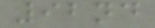92nd
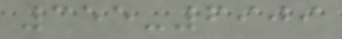355-6909
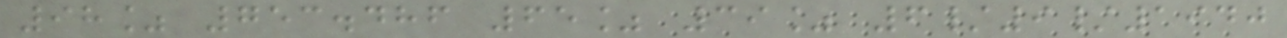98% 753.486 65% 39% 6/9/1940
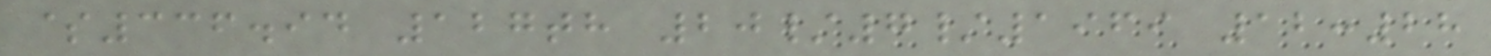$336.94 127th 20/7/1969 12:28
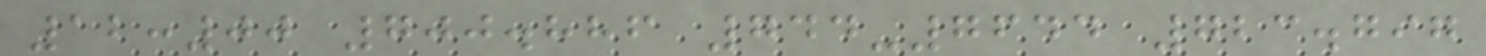12:00 700.886 744-7644 723.797
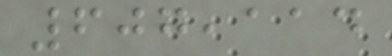607,114
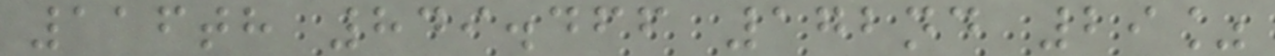116th 849.466 172nd 29%
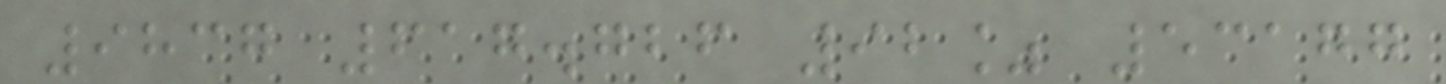9837 617.726 92% 53177
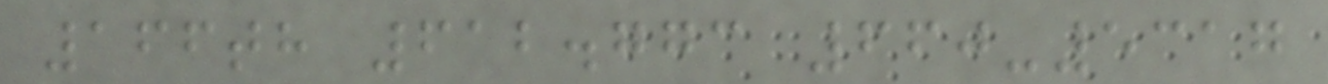166th 612.773 660-5317
